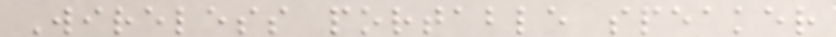Wireless portable speaker
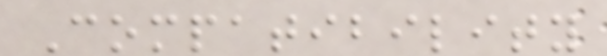Compatibility
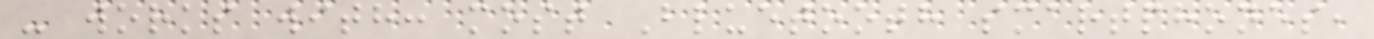- works with: most Bluetooth smartphones,
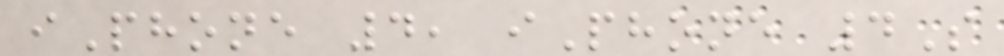iPhone 4, iPhone 4S
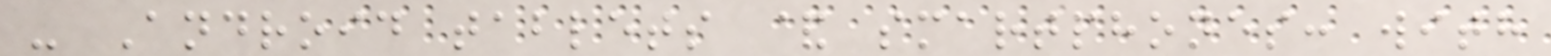- Android tablets & smartphones: with
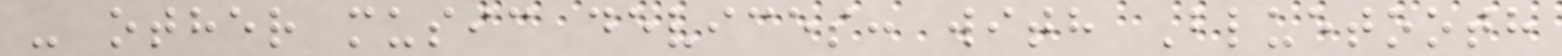- other music devices: with Bluetooth
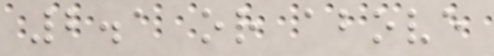2.1 or above
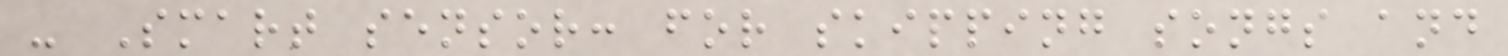- Smart sensor: for skipping songs and
